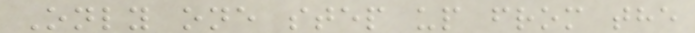Only one step up from the
